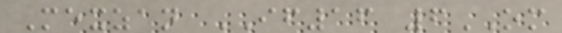Mexzan IF16 6OM
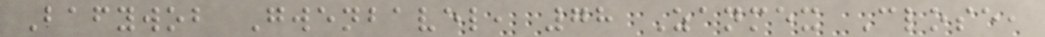Bafywob Gwenbavel, 78 Zanmex Close,
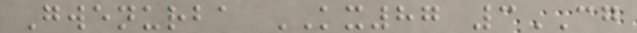Gwenurba KX87 3CG
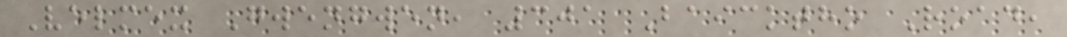Velmex Gwengwen, 301 Baicktho Road,
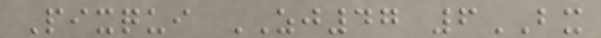Pixqui ZJ47 6BX
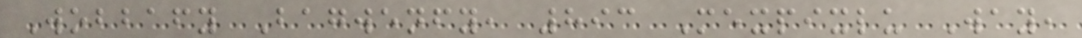Wobbafy Bagwenfy, 893 Mexpixlu Way,
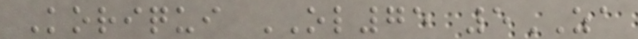Koriqui OL75 5ZA
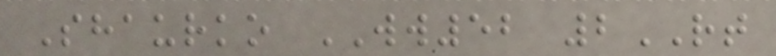Shaurko WW52 2RT
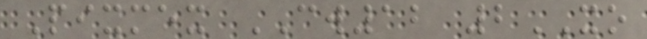Pixmex CW12 2XO
